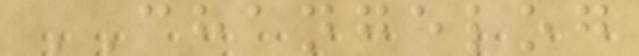CHANGELOG
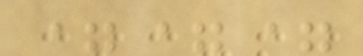===
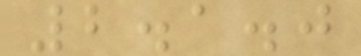2.1.0
